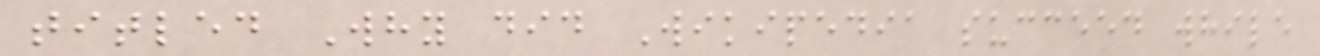titled Why did Wikipedia succeed while
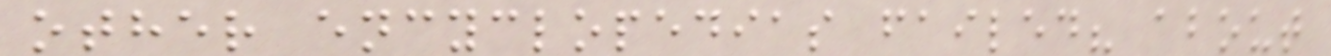other encyclopedias failed? about
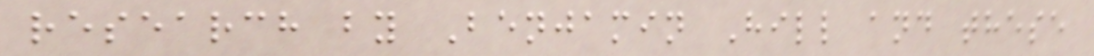research by Benjamin Hill and these
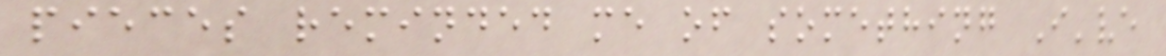pieces reminded me of something I've
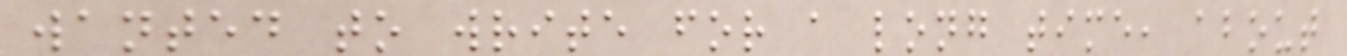wanted to write for a long time, about
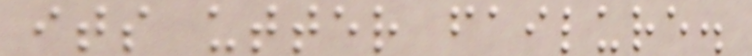its utter failure.
